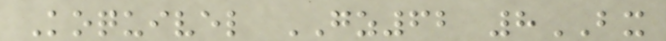Koquivel GZ62 8BX
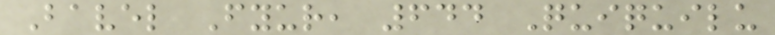Bavel Fyur, 644 Quiquilu
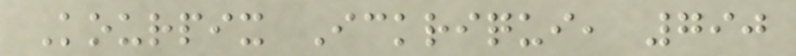Kourpix Ickriqui, 790
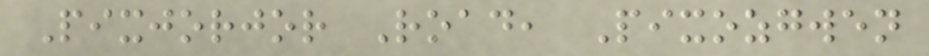Pixjorjor Road, Pixozgwen
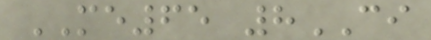ME65 8CI
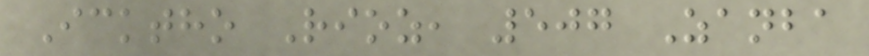Icktho Rioz, 507 Zanba
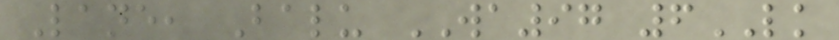Lane, Balu WA97 6LK
